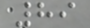89
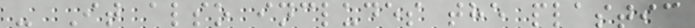- It also includes the plastic
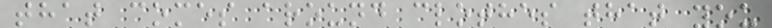that comes around clothes that you
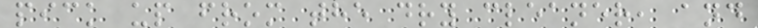pick up from the dry cleaner, and
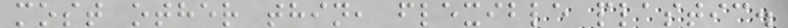most other thin, flexible plastic.
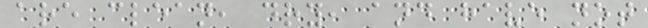are clean, dry, and have not
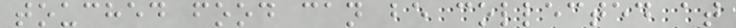touched food can be collected at
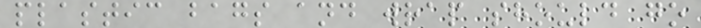plastic bags and wrap should go
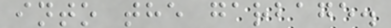into the garbage.
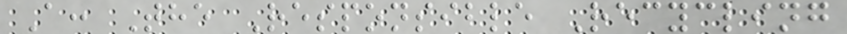A: The Responsible Recycling
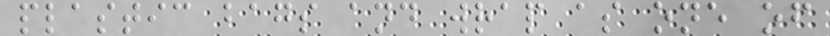plastic bags and wrap as one of
